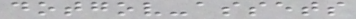dotgov-assets
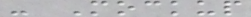- Mockup
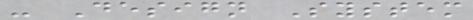- Design System
